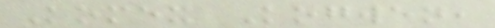Komex Kogwen,
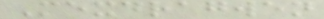Mexdragwen
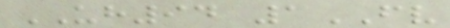UH94 1FV
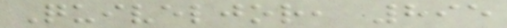Quiveljor, 895
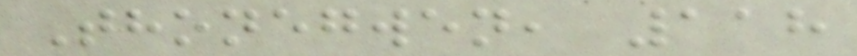Thonegwen, 118
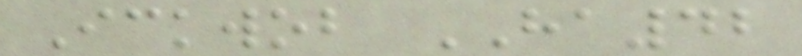Ickwob HA42
